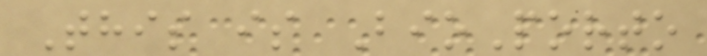This is BioPorto
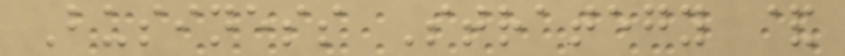Business Strategy &
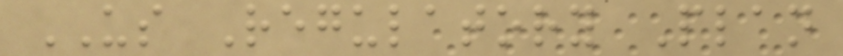US Regulatory Plan
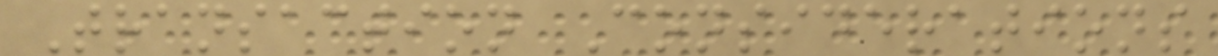Transaction Considerations
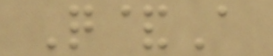Q&A
